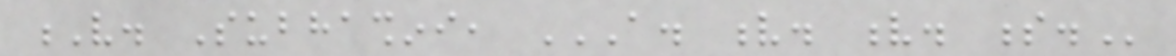V. Subhashini, A. V. V. S.
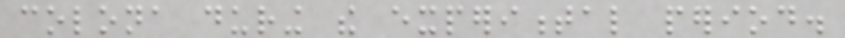colona during the experimental period.
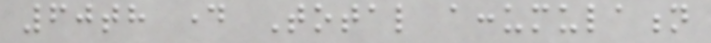60th day Total accumulation
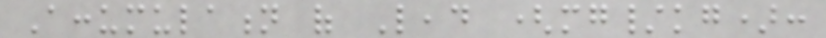Accumulation of Lead (mg/kg):
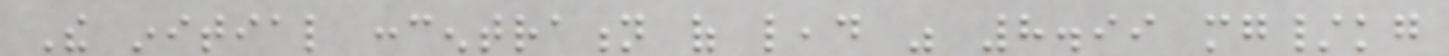The initial concentration of lead was 8.99 mg/kg
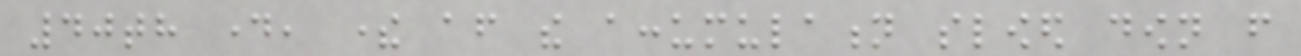40th day, there after the accumulation slowed down from
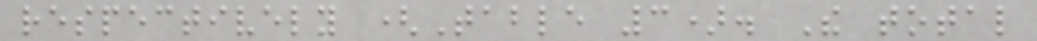respectively (Table 3). The total
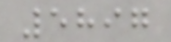5897
